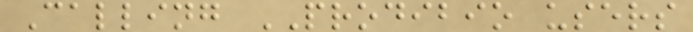Calling PRODIBIO users
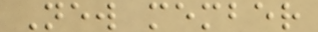New member
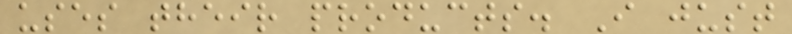uses their products. I just
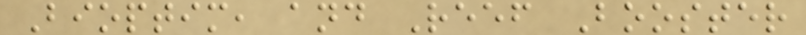Bioptim, and Reef Booster
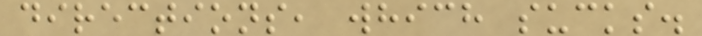directions, which sucks.
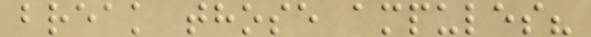break those ampules?
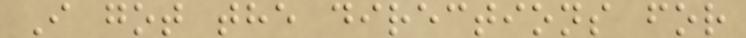I got the directions for
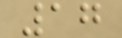17
